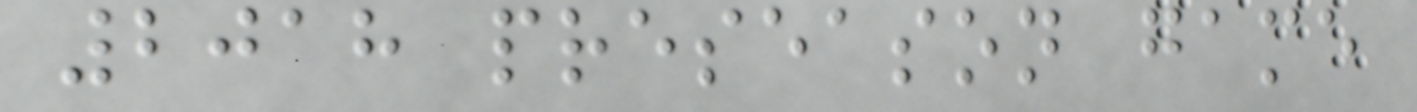2018 preseason game
